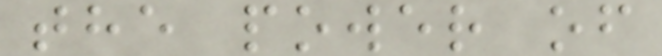the power of
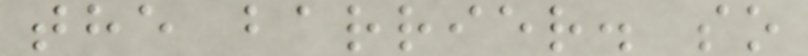the barrier. so
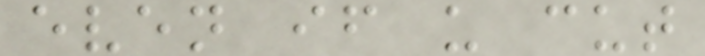even if u cut
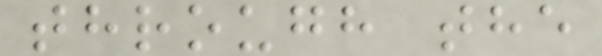through the
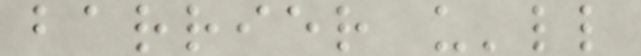barrier u'll
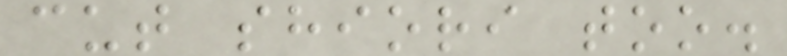cut shiori too.
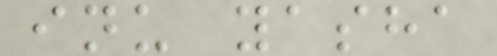inu yasha
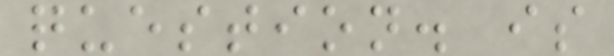question. is
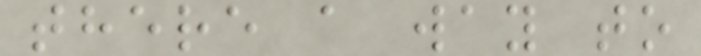there a way to
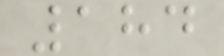184
